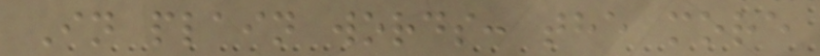In plain words: the more
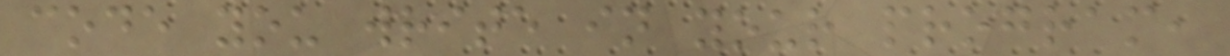code you write in your program,
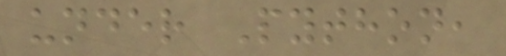under Python,
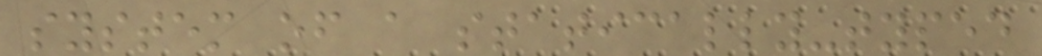system of a statically-typed
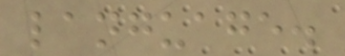language.
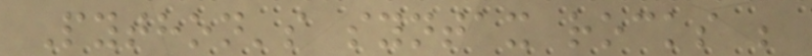Python's syntax rocks ;
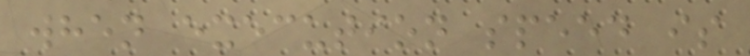when execution speed is
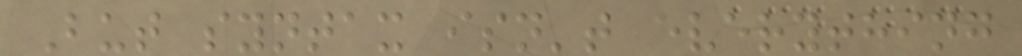But syntax isn't everything
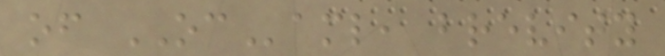of OCaml, brevity
